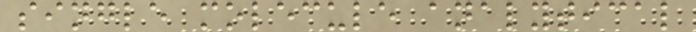single molecule analytical
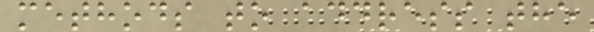methods to address the
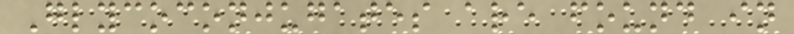Glycoconjugates are found in
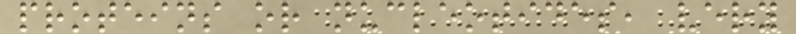proteins or nucleotides, very
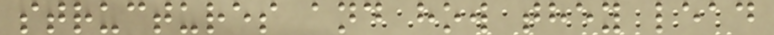structures and how they lead
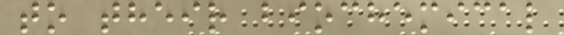to their biochemical
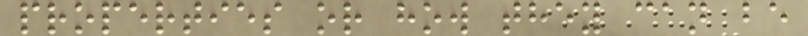properties or how they can be
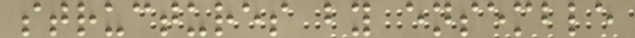structures by ensemble
